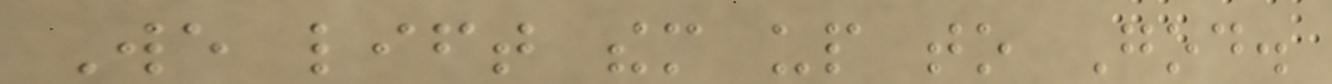We lift them up to God.
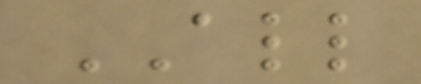ALL
